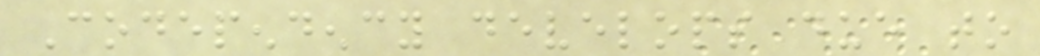Codependency develops due to
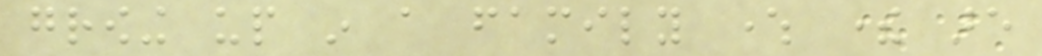growing up in a family where there are
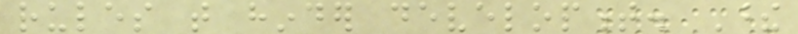rules that hinder development. These
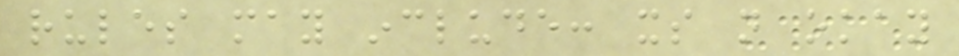rules may include: its not okay
